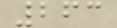263
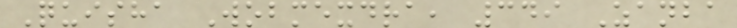Quisha Wobmexdra, 349 Zanba
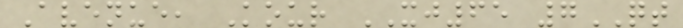Avenue, Kour XJ65 7QT
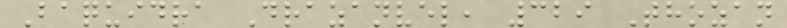Baquidra Drazanvel, 329 Thozan
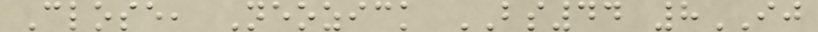Close, Neozick BS44 8IJ
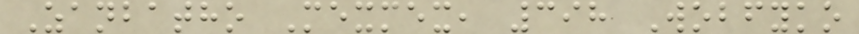Zanbatho Mexmex, 398 Wobfyko
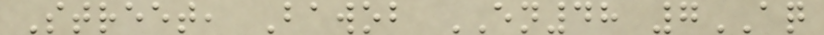Street, Bawob EN48 7AQ
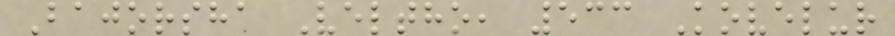Bajorsha Veltho, 533 Kovelur
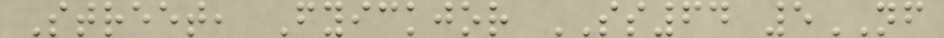Street, Fyickjor SS64 5NF
